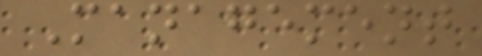Management
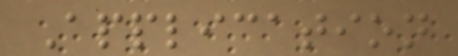Application
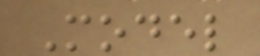Model
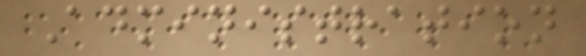Administration
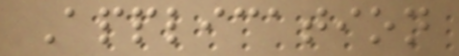Application
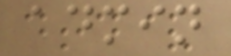admin
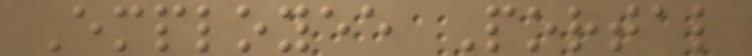Employee Portal
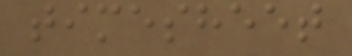timesheet
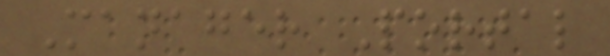Manager Portal
